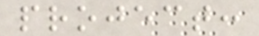project:
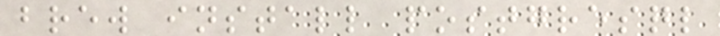brew install postgresql
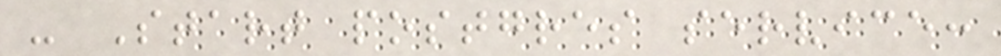- Start postgres service:
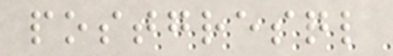postgresql
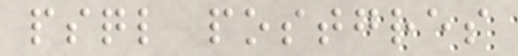psql postgres
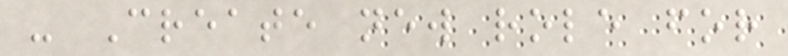- Create new role for
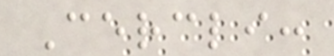Cercli:
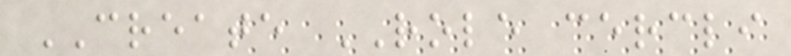CREATE ROLE cercli
